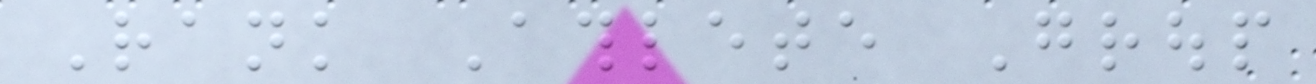Rank Athlete Group
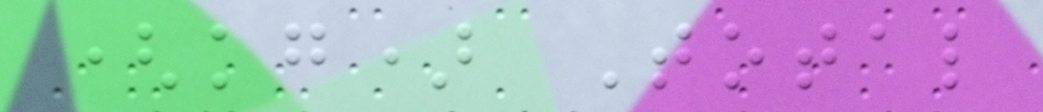(kg) Total
